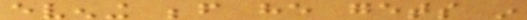evening before he gets in
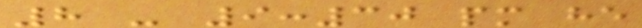8 - 9:30 pm he
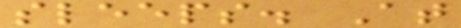sleeps. At
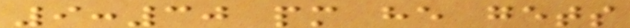9:30 pm he gets
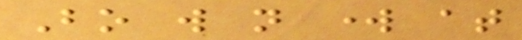Bo will not work at
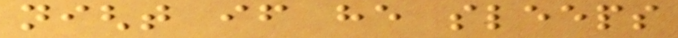night if he sleeps
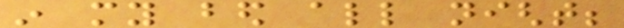in my bed all night;
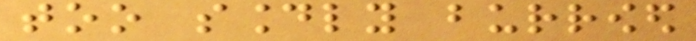too soundly burrowed
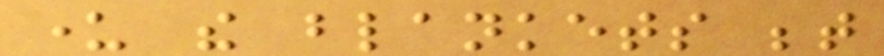under the blankets between
